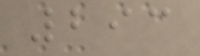293
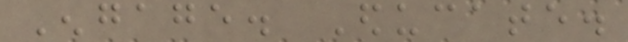Engage. Educate.
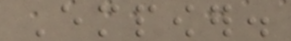Empower.
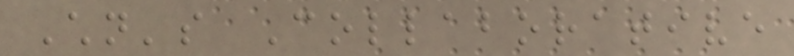Children's Collaborative
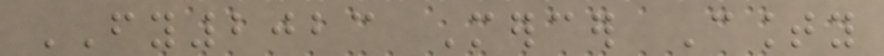FY2023 Mercer County
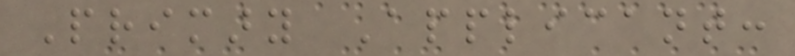Primary Applicant:
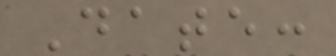Date:
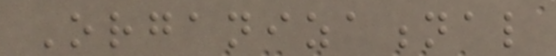Organizational
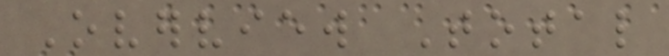Overview Total
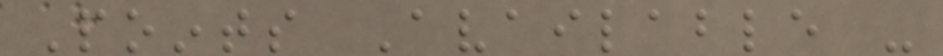Points Available -
